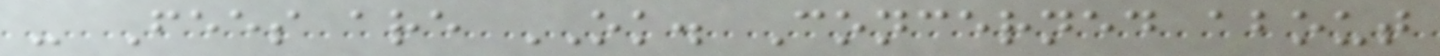- Fees are OK. Concerned about
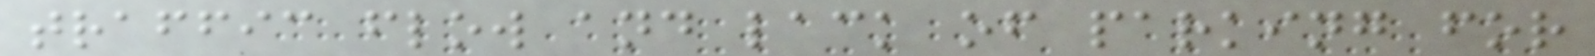traffic flow and lack of parking for
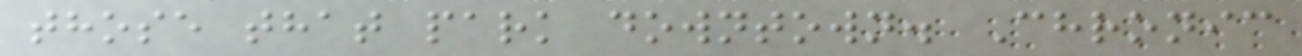those that park downtown. Chronic
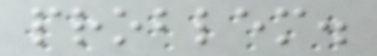problem.
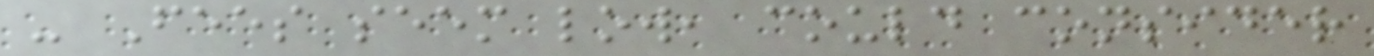- Fees seem low, could consider
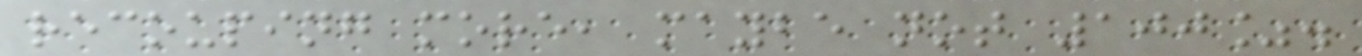recouping more, maybe not 100%.
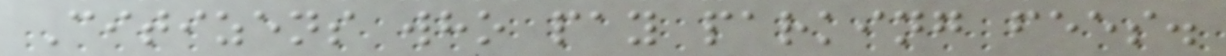Citizens who pay parking fees.
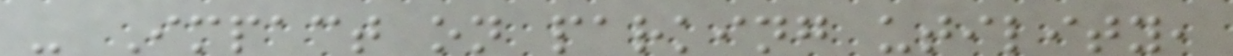- Impact on parking utility,
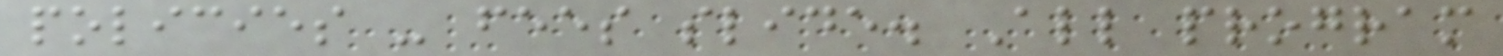policies - fees slide. All program
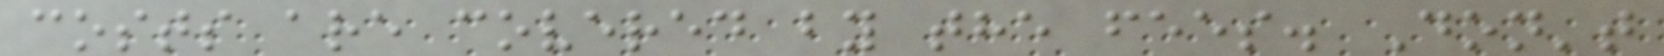costs are covered by the fees. Don't
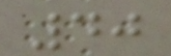40
